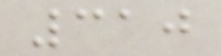310
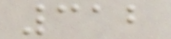312
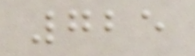725
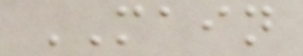MAIN
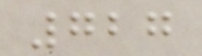727
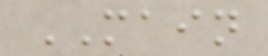MAIN
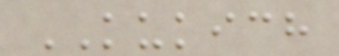KUKICH
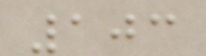103
